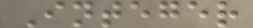Integer
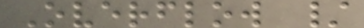Overflow /
